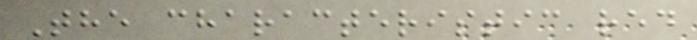The characteristic red
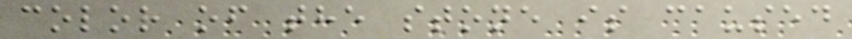color of the stone is caused
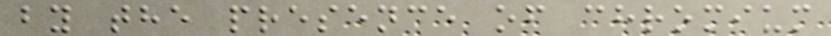by the presence of chromium
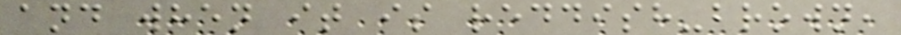and when it is reddish-brown,
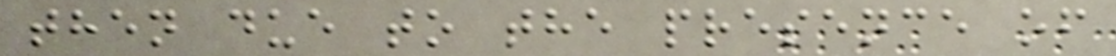then due to the presence of
